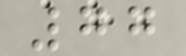77
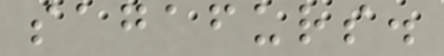sagafurs.
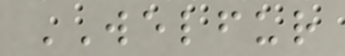WELFUR
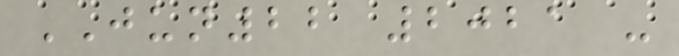JUN22 2021 -
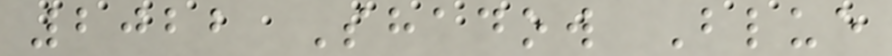2022 Shadow Blue
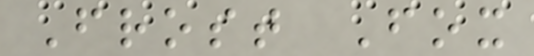Frost Fox
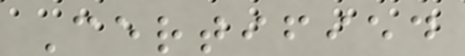Certified
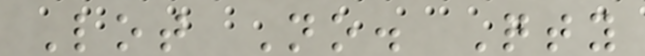Lot No. Qty
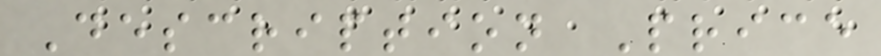Description Price
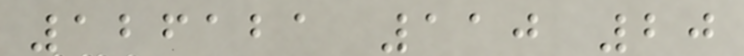126121 110 20
